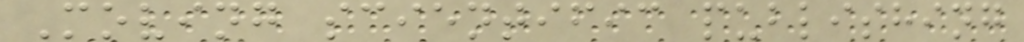Moving scientific publishing
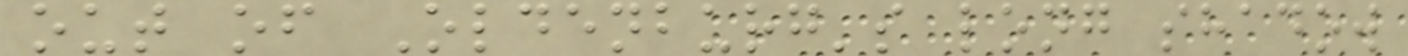out of Oldenburg's long shadow
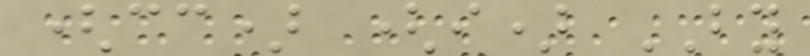(cc) (i) BY
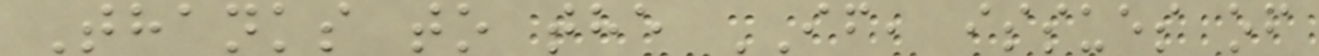Thanks to the IF, issues of
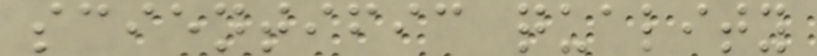scientific quality
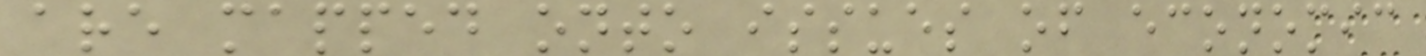are mapped onto issues of economic
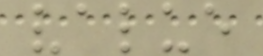value
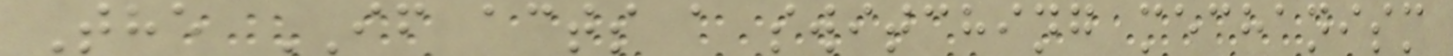The IF acts a switching mechanism
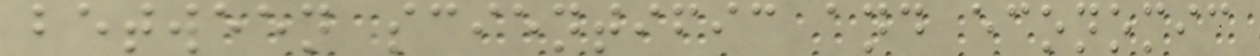between scientific and economic
